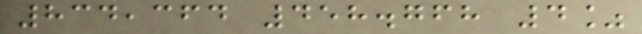834,364 458.768 4%
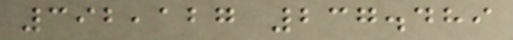392,127 237.489
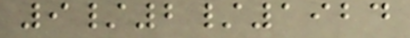9/2/1924
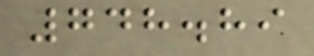748.89
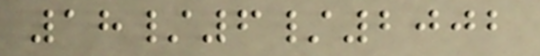18/6/2002
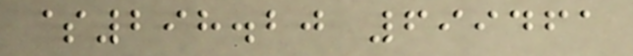$298.20 699461
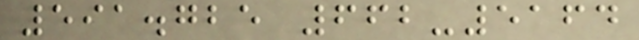591.725 662-5164
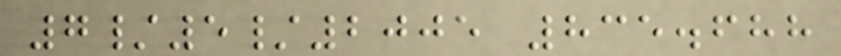7/5/2005 835.688
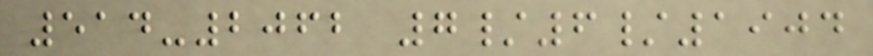514-2062 7/6/1904
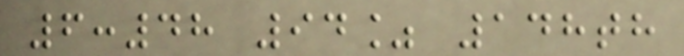6:48 94% 148th
